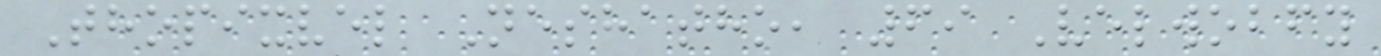Thopixvel Neshatho, 69 Velwobfy
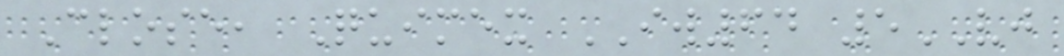Close, Quimex IW64 5VJ
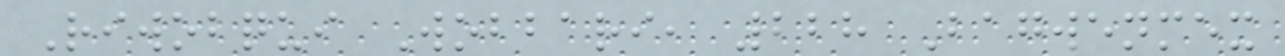Riwobqui Wobbari, 228 Bagwenmex
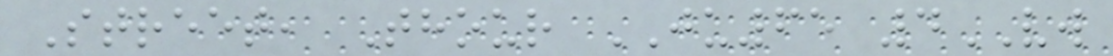Street, Thour JU65 4VW
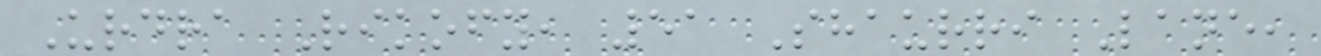Urdra Rikofy, 51 Shaurri Lane,
